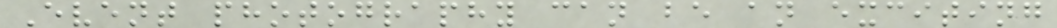Event photography can be an exciting
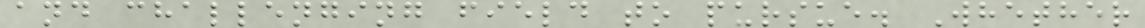and challenging field to pursue. Whether
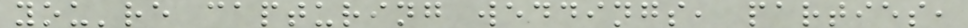you're capturing weddings, parties,
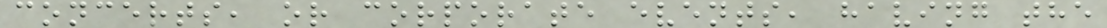concerts, or corporate events, having the
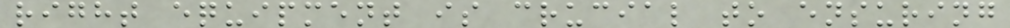right equipment is crucial to ensuring
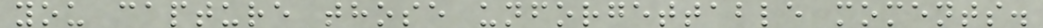you capture those unforgettable moments.
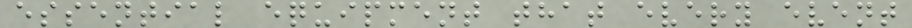essential equipment that every event
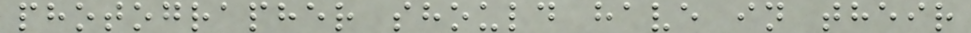photographer should have in their
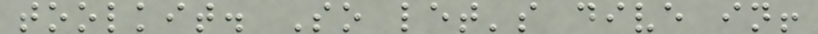toolkit. So let's dive in!
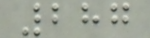287
